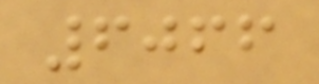6066
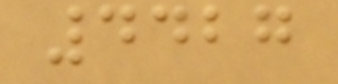4427
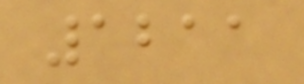1211
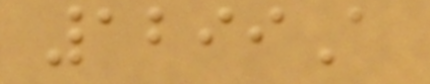1299A
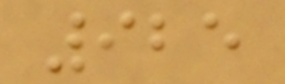925
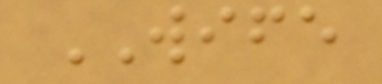WIFE
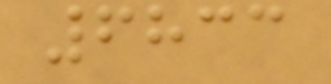6833
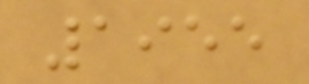1955
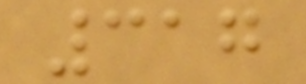317
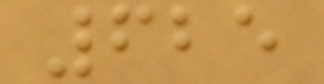625
